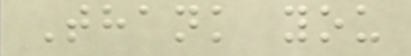Thank you
